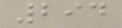294
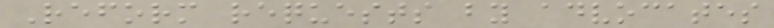Reform requests by advocates
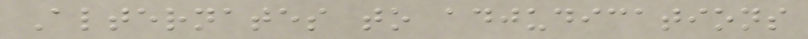Alternates to adjudications
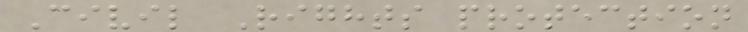Civil Rights protection
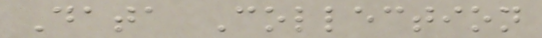Data Collection
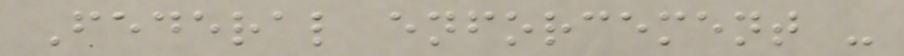Federal enforcement -
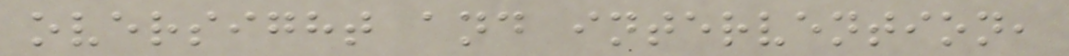oversight and intervention,
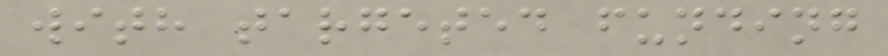with targeted funding
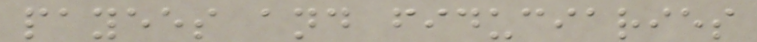payees and fiduciaries
